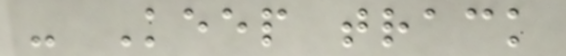- Keep track
